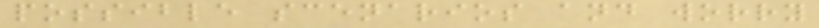possible scenarios and worry
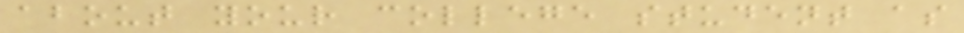about your college student as
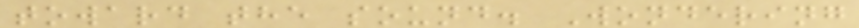toward the sound. Wondering
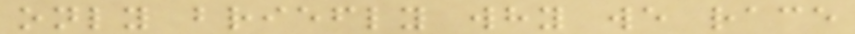only briefly why we race
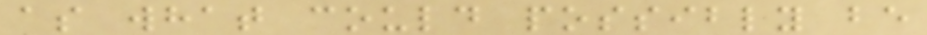as what could possibly be
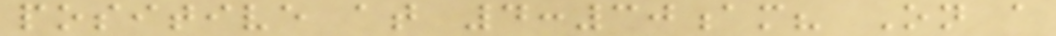positive at 4:30am? On a
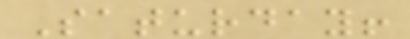Saturday!
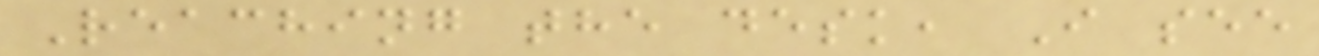Reaching the desk, I see
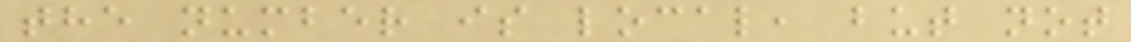the number is local, but not
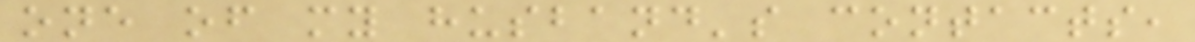one of my husband's contacts,
